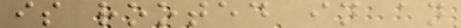is rooted in an
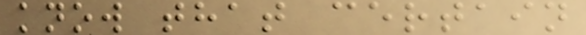know that certain
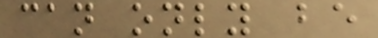can only be
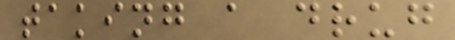taking a drug
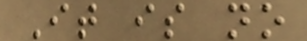It is no
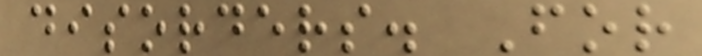disorders. For
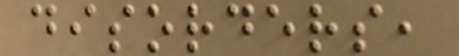disorders,
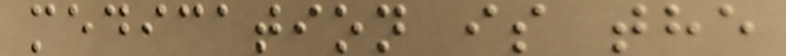medication is the
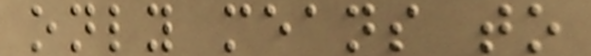only means to
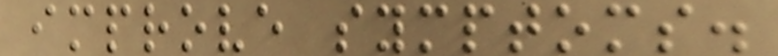improve symptoms.
